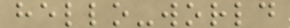hello-world
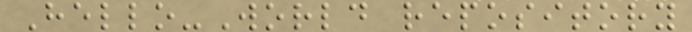Hello-World repository
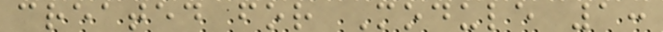created for Module 1:
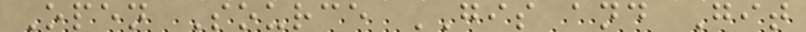Open Source GIS and Git
